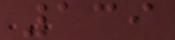139
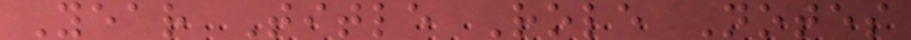Year Title Role Notes
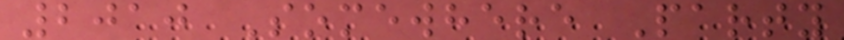2010 Somewhere Party
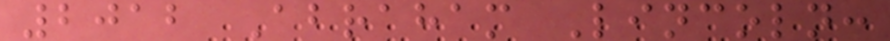2012 Abraham Lincoln:
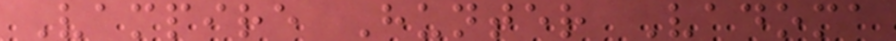Vampire Hunter Vadoma
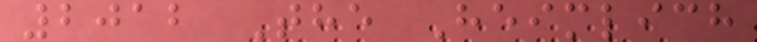2012 The Heimlich
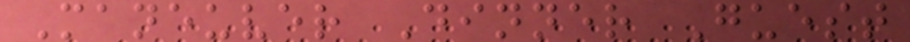Maneuver Dinner Guest
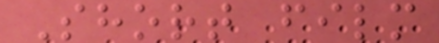Short film
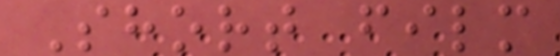Short film
